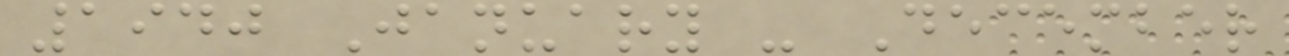1940 January - December
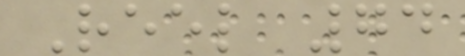Reel 74
